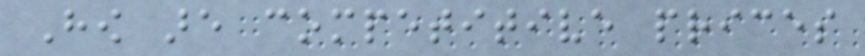How are competitive prices
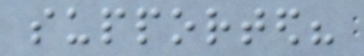supported?
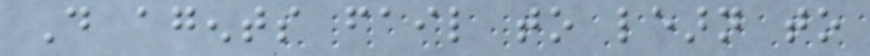Do agents fail to learn to
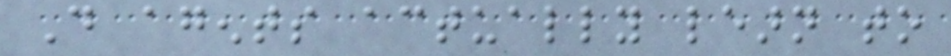Do agents actually learn to
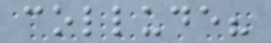collude?
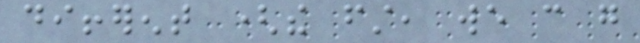different (the first, we can go
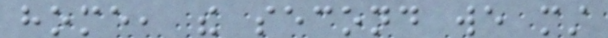home, the second we must
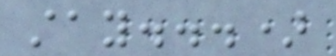stay...)
